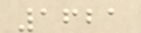1621
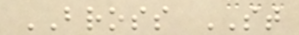BROSS ST
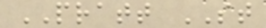PRATT ST
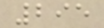295
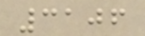3106
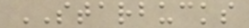STARBUCKS
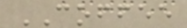COFFEE
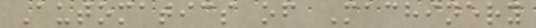Automatics of Machinery
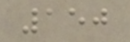150
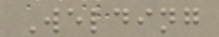Welding
